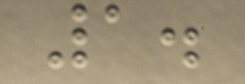1.
